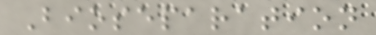Bioseparation
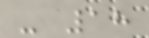- 18
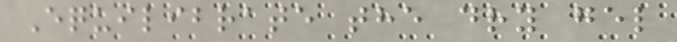Equilibrate the dry gel
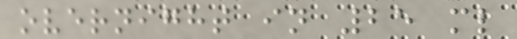overnight in 25 ml
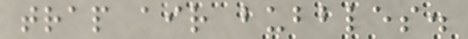trap air bubbles.
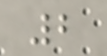2
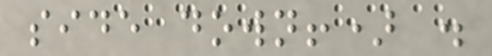side down!) .
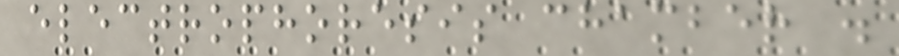electrophoresis chamber .
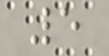5
